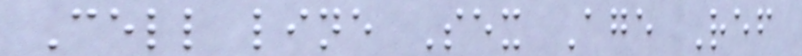Cell line Sex Age Ref
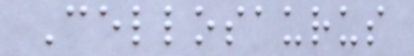Cellosaurus
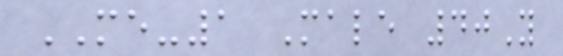ME-1 Male 40Y
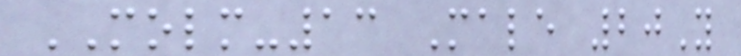MOLM-13 Male 20Y
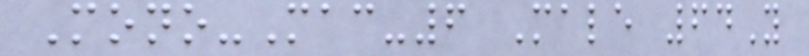Mono-Mac-6 Male 64Y
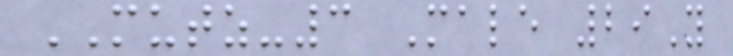MUTZ-3 Male 29Y
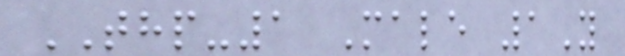THP-1 Male 1Y
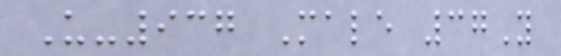U-937 Male 37Y
